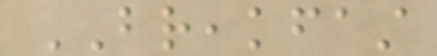BREAKFAST
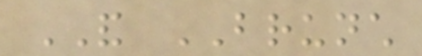AND BRUNCH
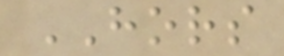HORS
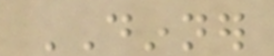DINNER
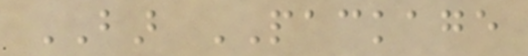BAR PACKAGE
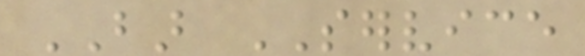BAR SERVICE
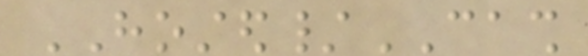HOSTED/CASH
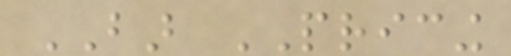BAR PRICING
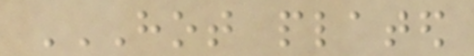HOT PLATED
